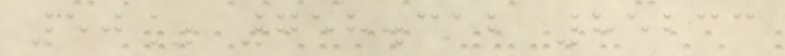50% 758.312 85233
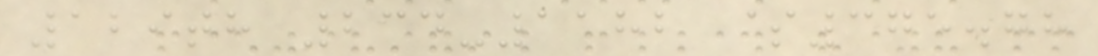129th 234-1182 $375.78
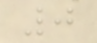0
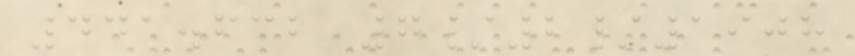441.632 7/2/1908
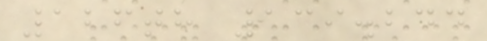126th 139.244
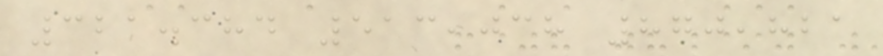321.384 513,038 870,821
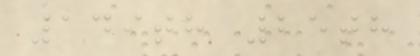149th 25th
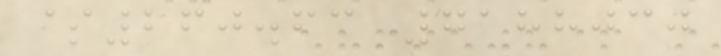$260.63 7188030
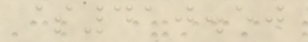$410.50
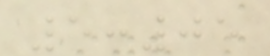5:05
